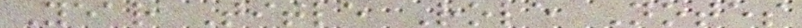Year Title Role Notes
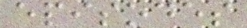episodes
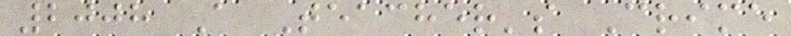2008 A Teacher's Crime
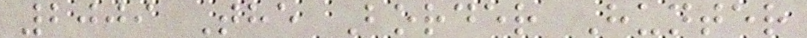2009 The Border Hunter
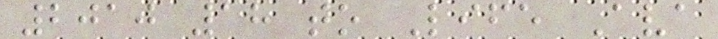2010 18 to Life Ava
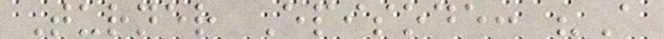Turner Episode: "A
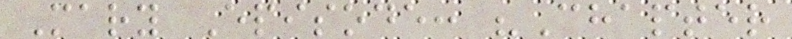Mary Episode: "Chapter
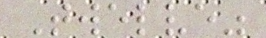Twelve"
